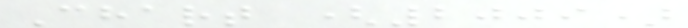Chart (2009)
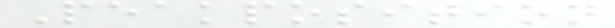Peakposition
